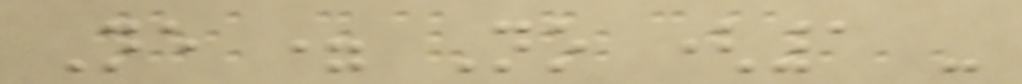Ne = No (1 -
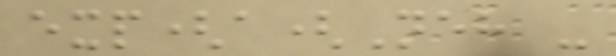exp(a(Neh -
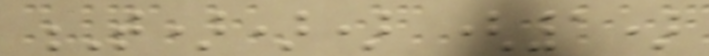T))) (1)
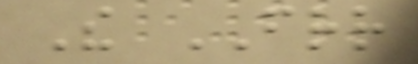The FRR
